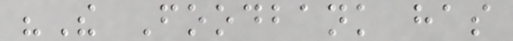"The Foodbank has
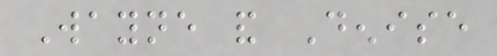Wayne and Denise
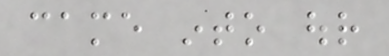came into our
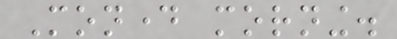Monday morning.
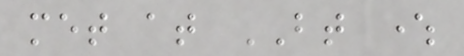met at BT where
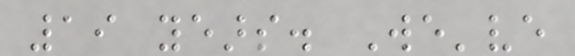19 years. We've
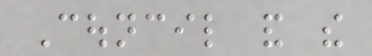Council and the
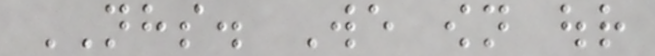NHS. We own our
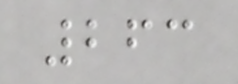263
